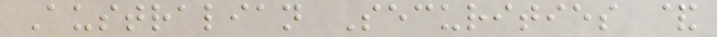Australian Securities &
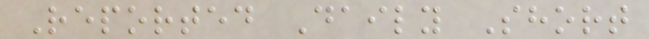Reported Daily Short
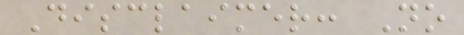Disclaimer: No
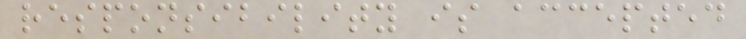responsibility is accepted
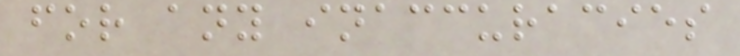for any inaccuracies
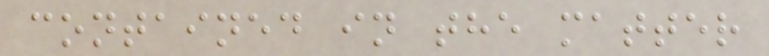contained in the matter
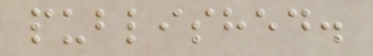published.
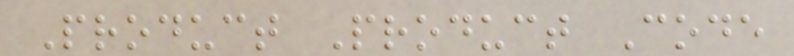Product Product Code
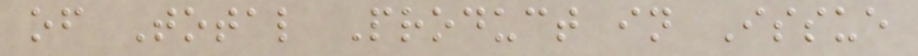of Total Product in Issue
